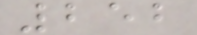252
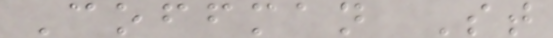Coffman St
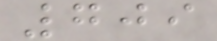709
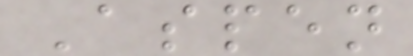Aspen
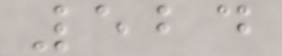524
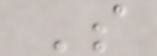S
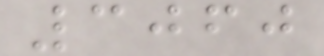3060
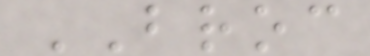BROC
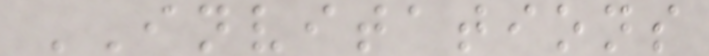INVITATIONS
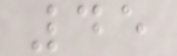45
